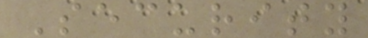Security
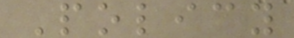Policy
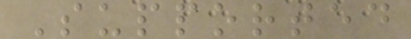Supported
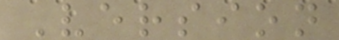Version
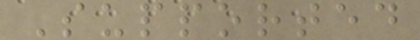Supported
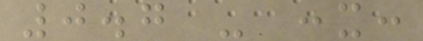0.7 - :x:
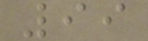99
